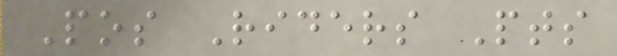Pos Riders Pts
